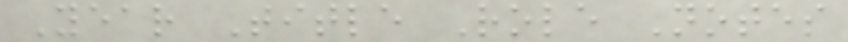Year Title Role Notes
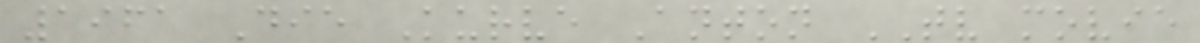1961 Die Kurve Anton TV movie
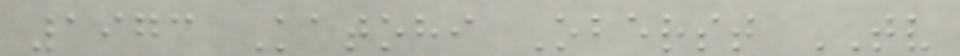1973 Katohi Oberst TV
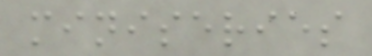miniseries
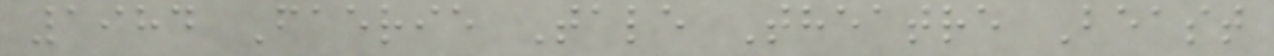1984 Faerie Tale Theatre Beast
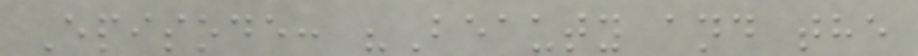Episode: "Beauty and the
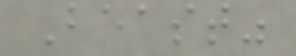Beast"
